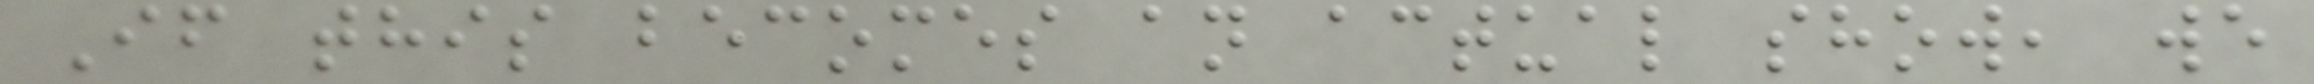If this becomes an actual show, we
